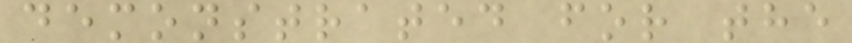demonstrated for the
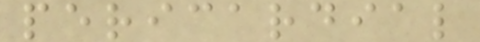pericardial
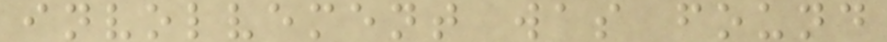involvement was found
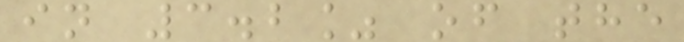in 3.2% of the
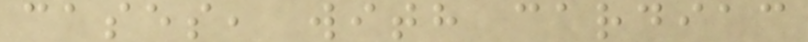cases, with cardiac
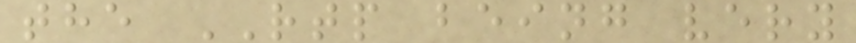the RTP being very
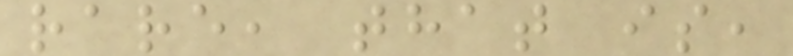rare, that is,
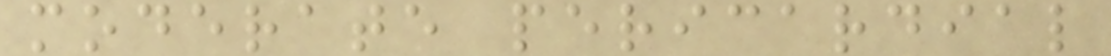moderate pericardial
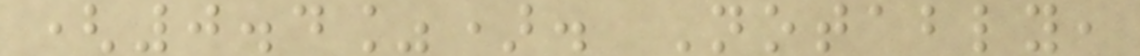(0.4%). Notably,
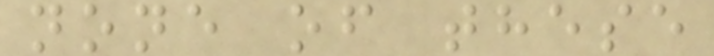none of these
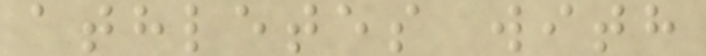athletes with
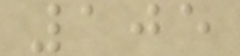105
